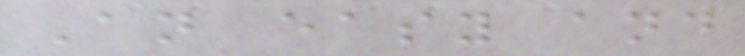An easy and
